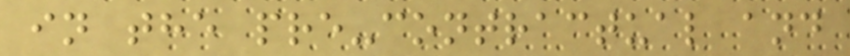in the pre-contractual and
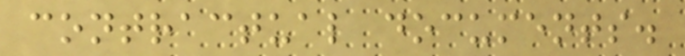contractual documents.
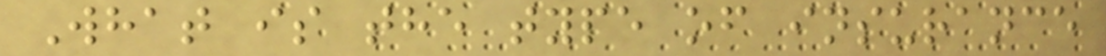What is the type of insurance
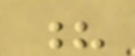?
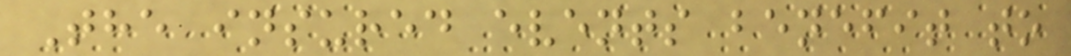The insured events benefit to
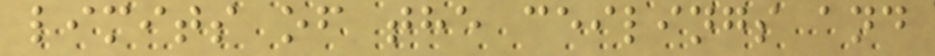limits of the ceilings and
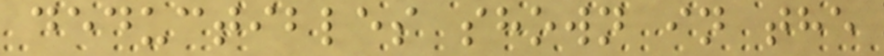deductibles shown in the
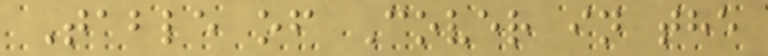Table of Cover in the
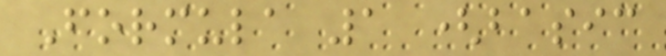Formula 1 (basic
